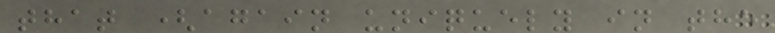that (again uniquely in the
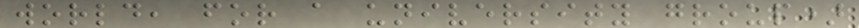world, for a university group)
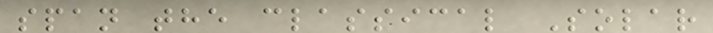span the classical Solar
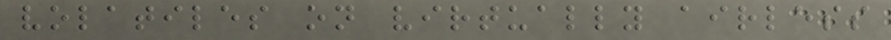volatiles on virtually airless
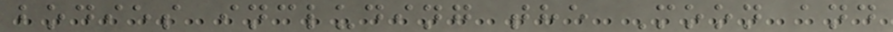bodies including the Moon and
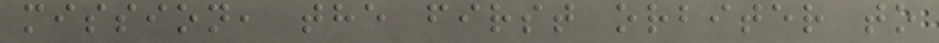mission, the first orbiter to
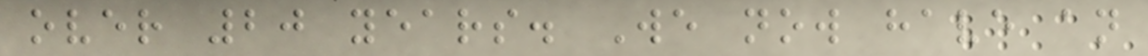over 20 years. We now have an
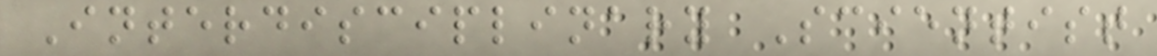Interdisciplinary Scientist
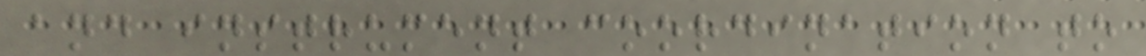and instrument coordination to
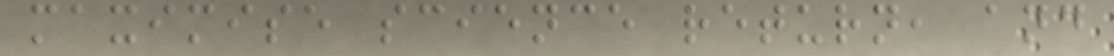maximise science return, and
